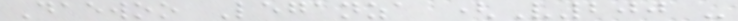Daewoo Leganza (V200 -
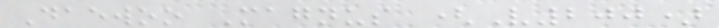Daewoo Magnus (V200)
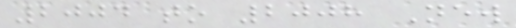2004 to 2008 New
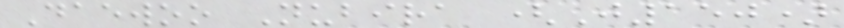Daewoo Nubira (J150)
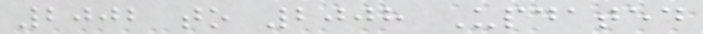2002 to 2008 Updated
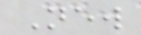New
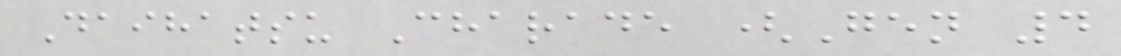Daihatsu Charade (Gen 4
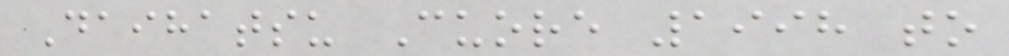Daihatsu Cuore 1998 to
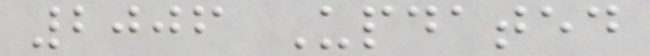2006 Updated
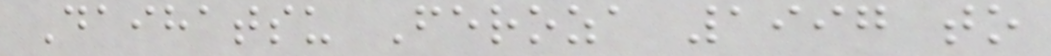Daihatsu Feroza 1997 to
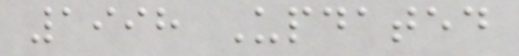1998 Updated
